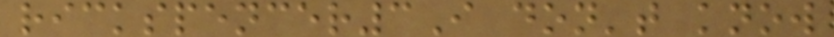rickspencer3I don't know
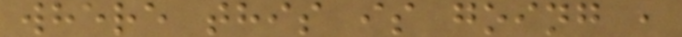where this is going ,
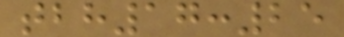tbh17:25
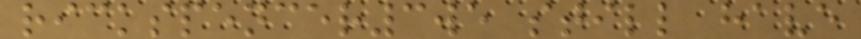rickspencer3we still have
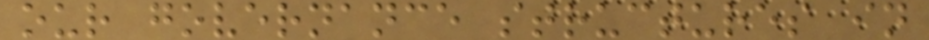our governance structures in
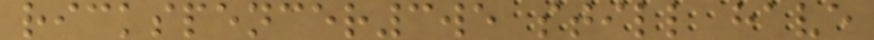rickspencer3we still have
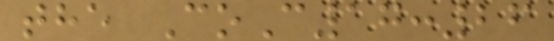the CoC17:26
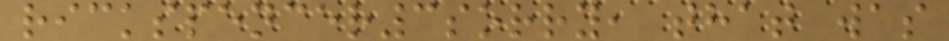rickspencer3sorry, that was
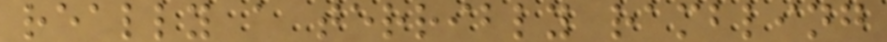really a terribly rambling
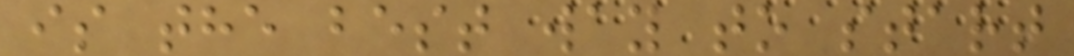is the best way to start
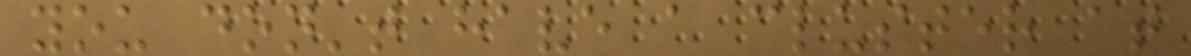you don't have a cluster at
